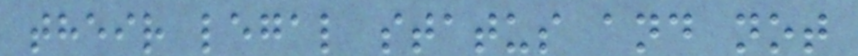their legal status and not
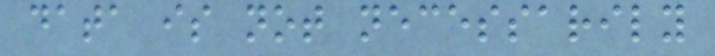data is not necessarily
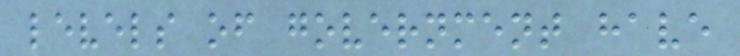levels of government have
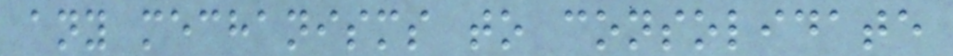any mechanisms to consolidate
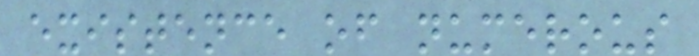existence of numerous
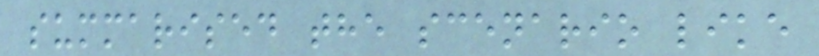summarised the scenario like
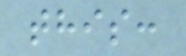this:
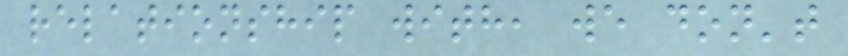relationship with, we don't
